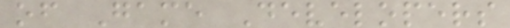of Game Developers
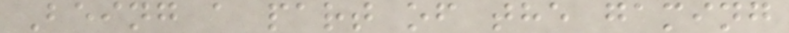Being a part of the gaming
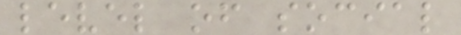level of social
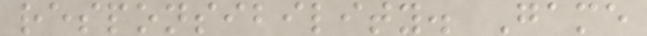responsibility. Game
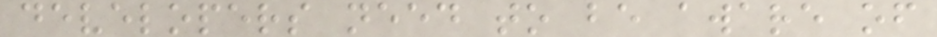developers need to be aware of
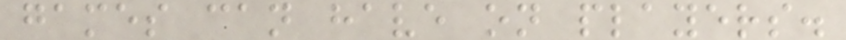games can have on players.
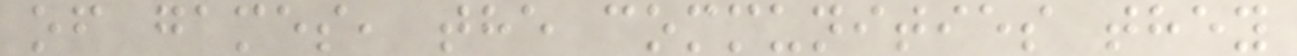of games, the communities they
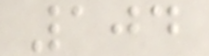104
